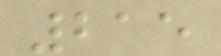215
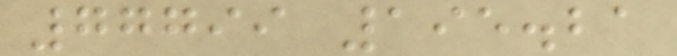77799 195.21
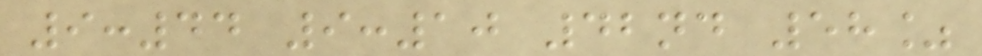9:44 9:10 42nd 58%
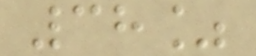38%
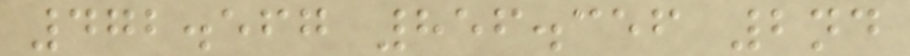472.567 856.356 2nd
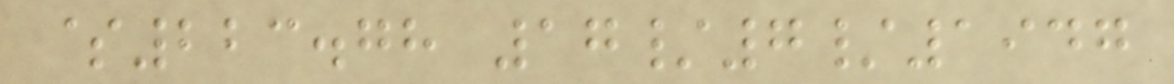$223.78 17/7/1947
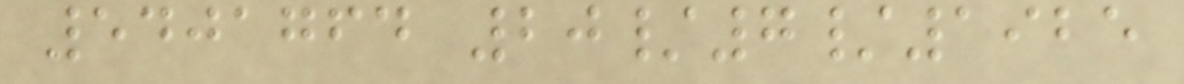5401764 20/7/1925
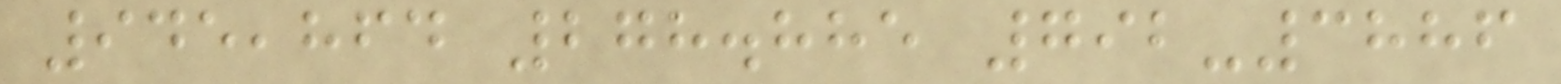945,864 278.885 792-3886
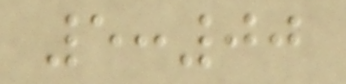5:00
